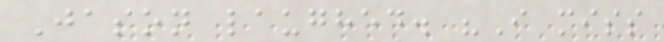Jason laughed. "I miss
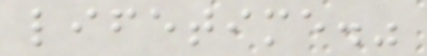lifetime."
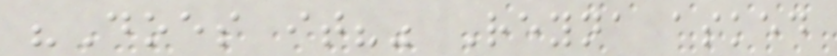"Does it?" Reyna asked
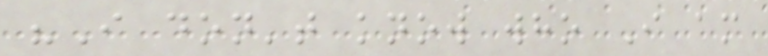"I don't know who I am
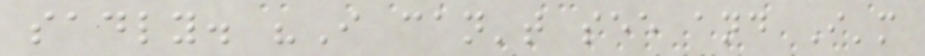sadly. "I can't see and I'm
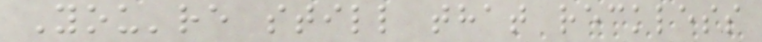You're still that reckless
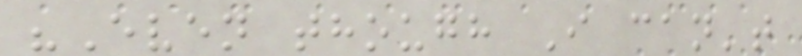"Even though I can't
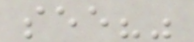see?"
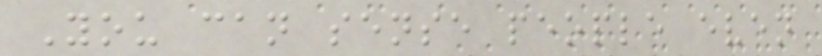You can sense people even
